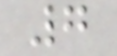7
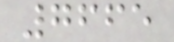7665
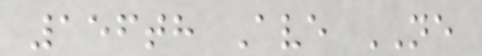156th Ave NE
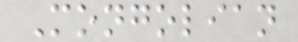Mongolian
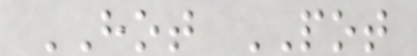HOT POT
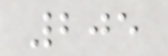205
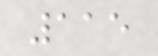115
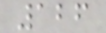126
